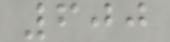600
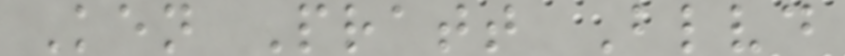Ken Pratt Blvd
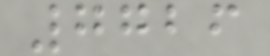7726
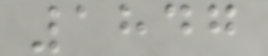1847
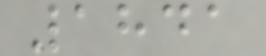1841
